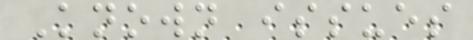Known issues
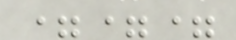===
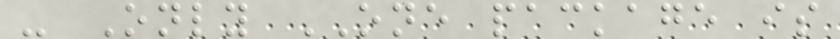- Only ONE package is
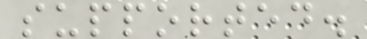supported.
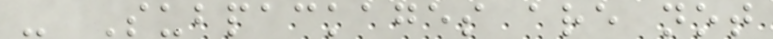- Subpackages are not
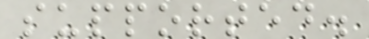supported.
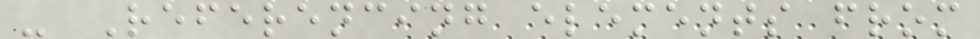- Referencing elements from
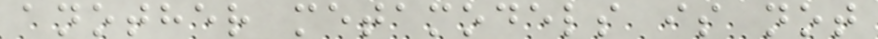another metamodels is not
